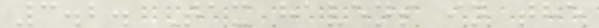3.2. Tax havens in the
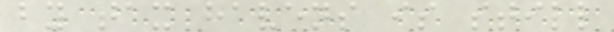by tax havens is still
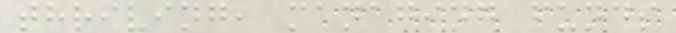thriving, managing funds
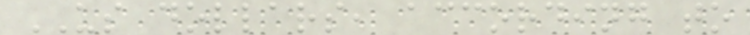US dollars, according to
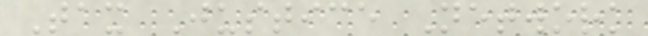Tax Justice Network
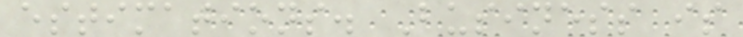estimations. Business is
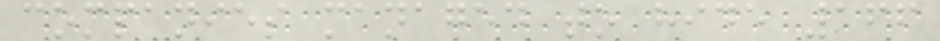companies managed to hide 166
